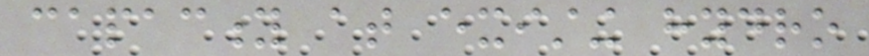capacity at existing hydro
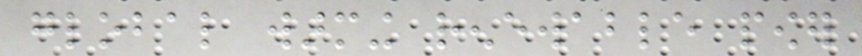global warming renewable power
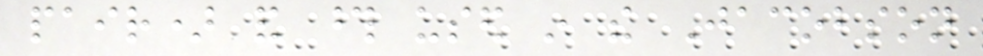pair) and those used in the Jacobson
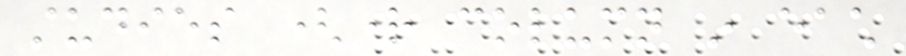studies (right column in each
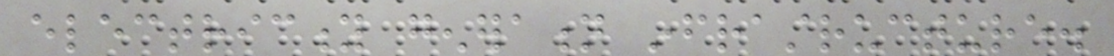electricity generation infrastructure.
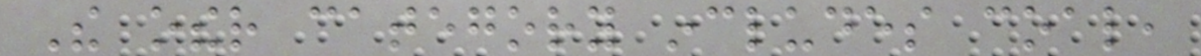The other category includes coal,
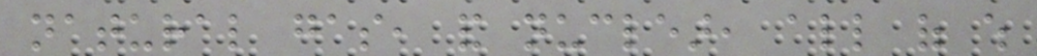natural gas, and nuclear, all of which
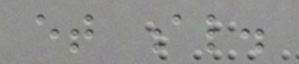et al.
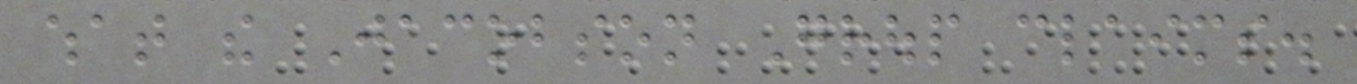what the Jacobson Group claims.
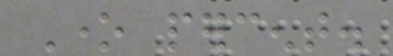One percent.
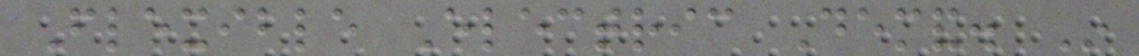Flexible Electric Demand. In
